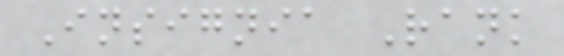Insignia Rank
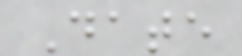Date
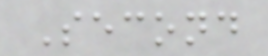Second
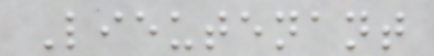Lieutenant
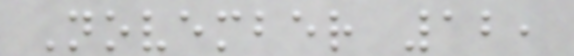November 12,
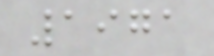1971
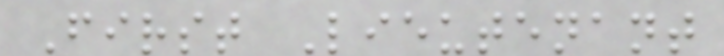First Lieutenant
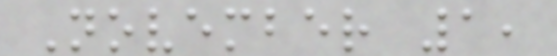November 1,
